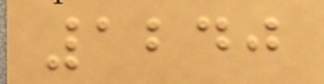1240
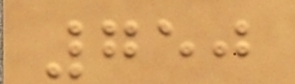750
